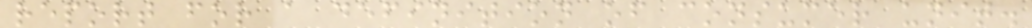report for a definition of consumer unit.
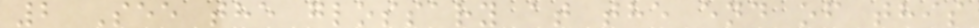2 See the glossary at the end of this
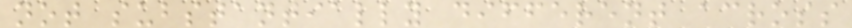not substantially different across
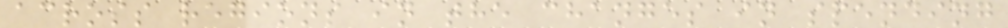across regions in the changes in spending
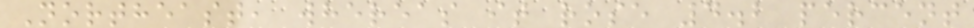Northeast, whereas it rose 4.2 percent
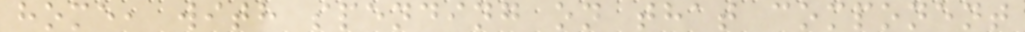home, with spending on that component
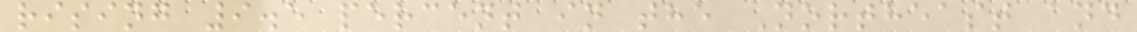rising 9.5 percent in the Northeast and
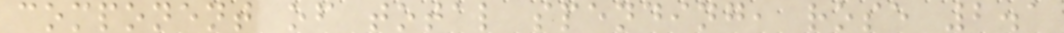component of total spending, rose 2.1
